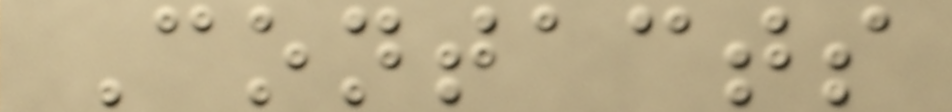Contacts
